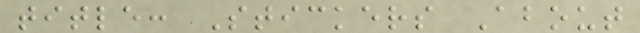title: Stickers About
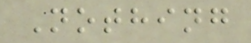Nothing
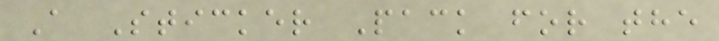A Sticker Pack for the
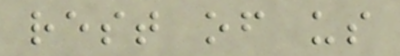rest of us
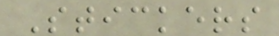Stickers
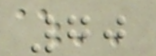70
